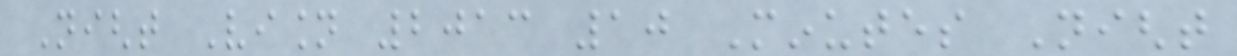Night Vision 2013 10 Minutes Night
